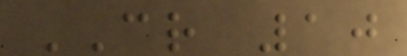CR 10
